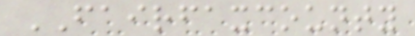FAIRFAXCOUNTY
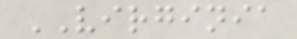VIRGINIA
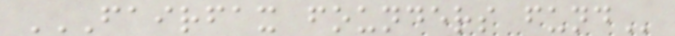FAIRFAX FOUNDERS FUND
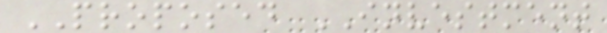PROPOSED INVESTMENT
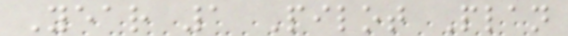Year 1 Pilot Plan
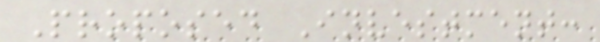Proposed Investment:
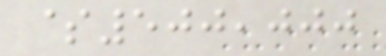$500,000
